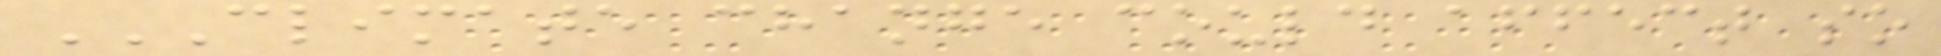CLIMATE CHANGE COULD AFFECT SO
